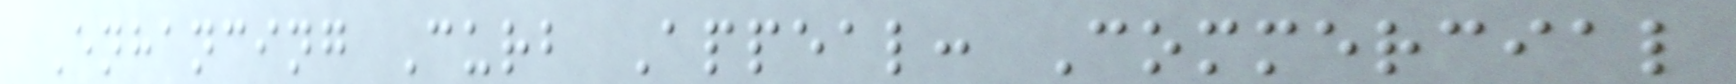Enhancing Curb Appeal: Commercial
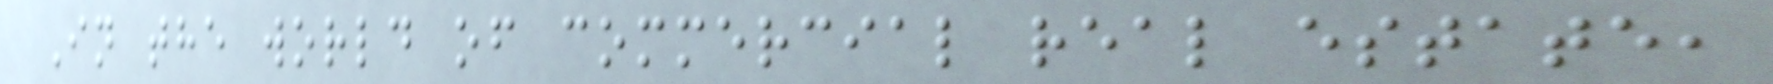In the world of commercial real estate,
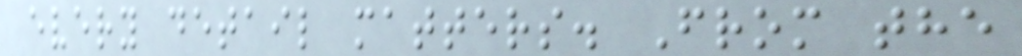every detail matters. From the
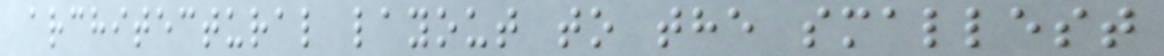architectural layout to the smallest
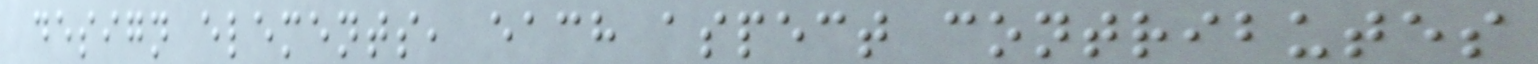design elements, each aspect contributes
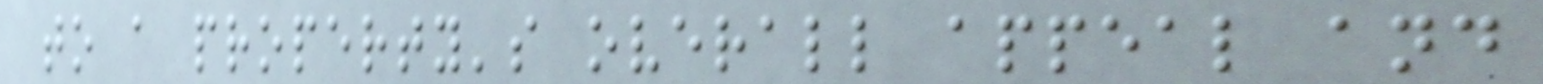to a property's overall appeal and
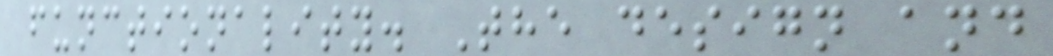functionality. The design and
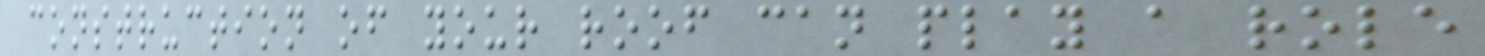construction of your roof can play a role
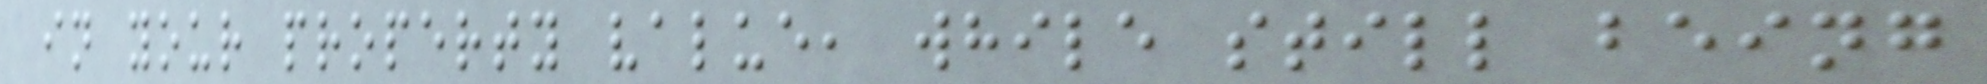in your property value, while still being
